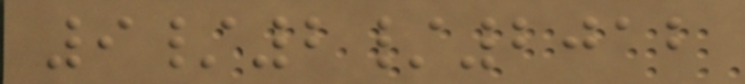9/2/2012
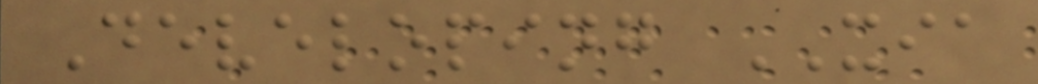Developing XIA
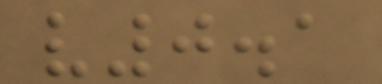v0.1
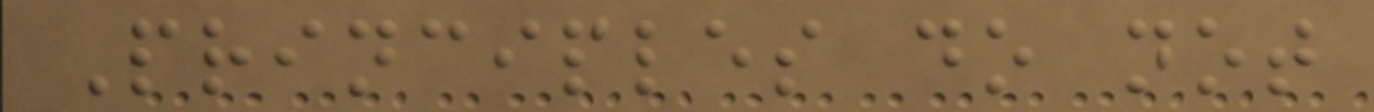Principles do not
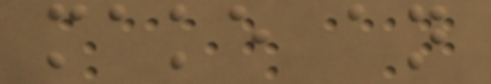make an
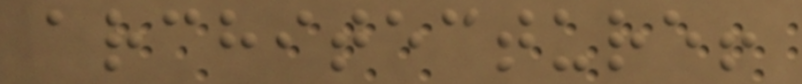architecture!
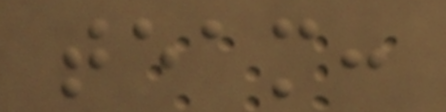team:
